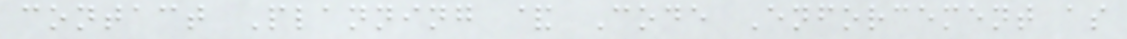contact Planning & Code Enforcement as
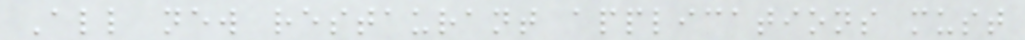All new restaurant applications must
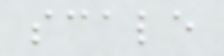scale
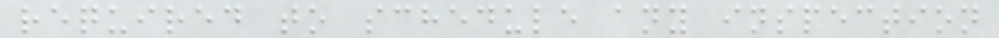required to schedule any inspection
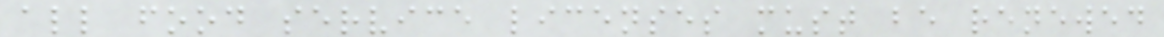all food service licenses must be renewed
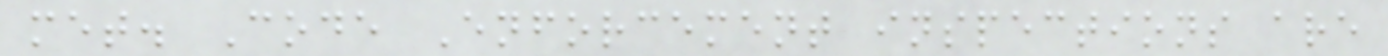met. Code Enforcement inspections are
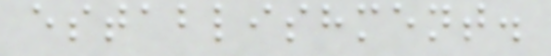establishment.
